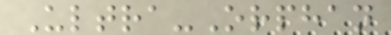Ultra-Orphan
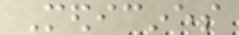Medicines
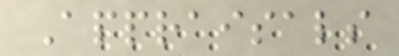Appraisals
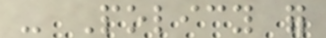- Policy for
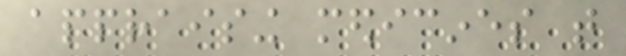appraising medicines that
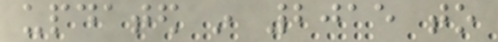updated in 2015 to
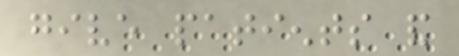give patients and
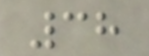38
